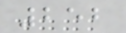252
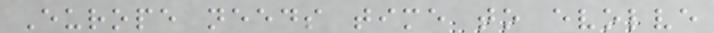Europe needs time to evolve
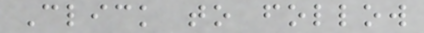Click to follow
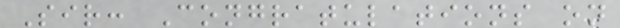Sir: Congratulations on
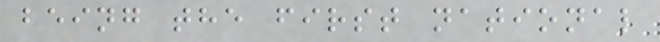being the first national
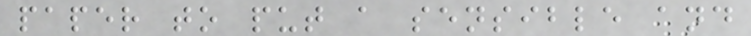paper to put a sensible and
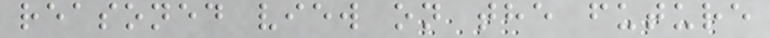reasoned view on the future
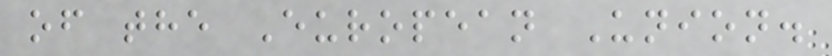of the European Union.
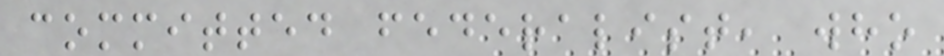committed federalist, who
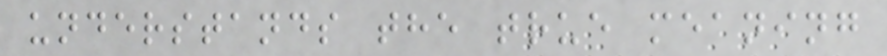understands the true meaning
